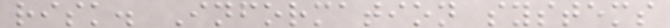risk. Information systems
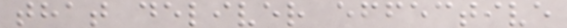that deliver effective
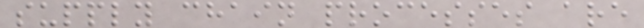supply chain processes are
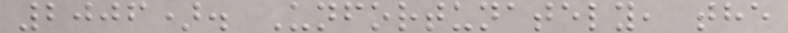2006). Unfortunately, the
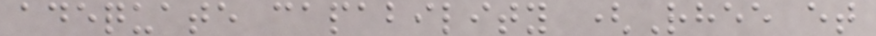adequate capability (Rhee et
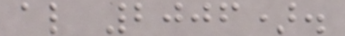al 2006).
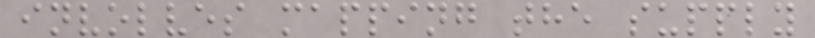involves mapping the supply
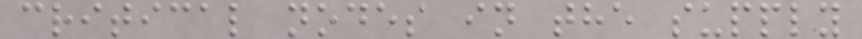critical nodes in the supply
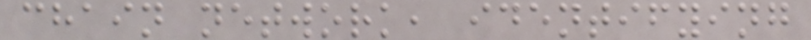chain network, identifying
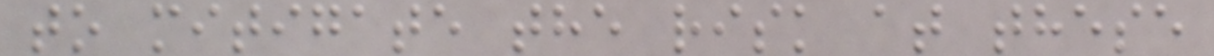to mitigate the risk at these
